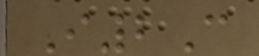I2C
